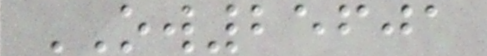OW25601
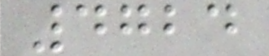4724
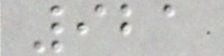921
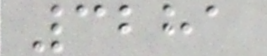3281
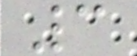3
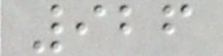926
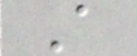A
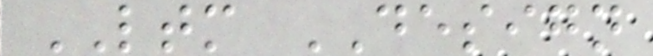LTM DESIGN
